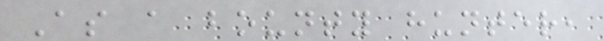As a bounty hunter,
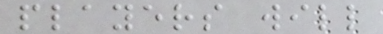players will
